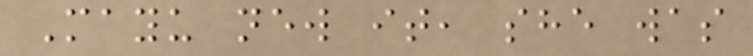Mayu new it, she was
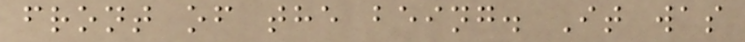front of the being. It was
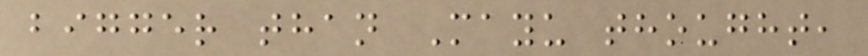bigger than Mayu thought,
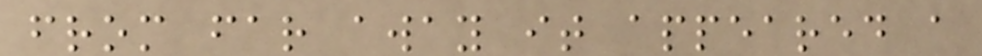from far away it appeared a
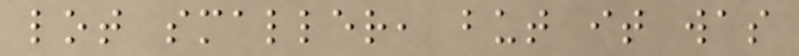lot smaller, but it was
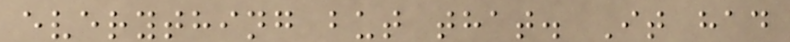everything but that. It had
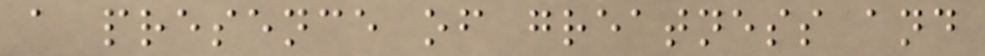a presence of greatness and
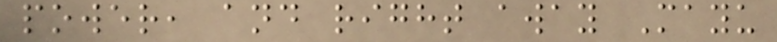power, and right away Mayu
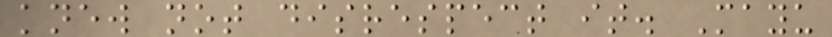knew not disrespect it. Mayu
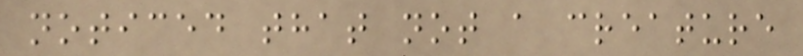noticed that not a creature
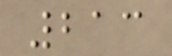213
